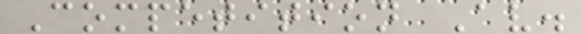Competition Av.
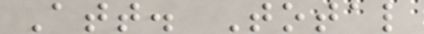Att. Total
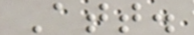Att.
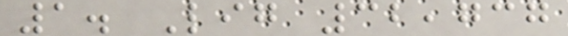1. Lig 32,737
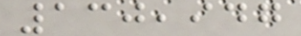130,947
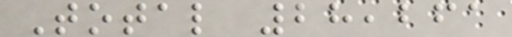Total 28,261
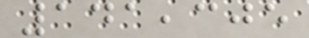141,305
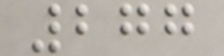277
